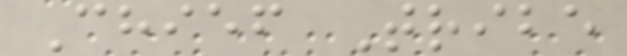Chief Tribe
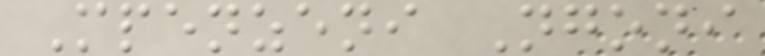Mpenzeni Ngoni
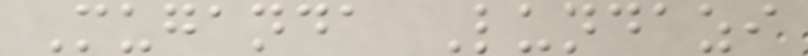Muganda Lundazi
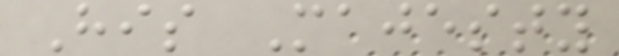His Majesty
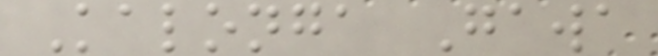Kalonga Gawa
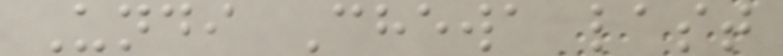Undi Chewa last
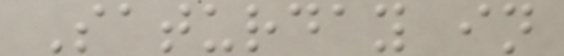Saturday in
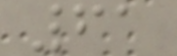61
